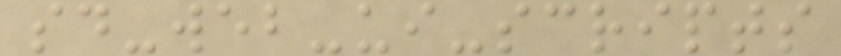sd-web-ui-scripts
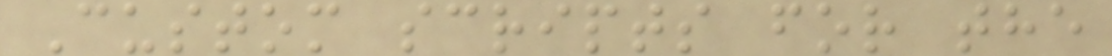Custom scripts for the
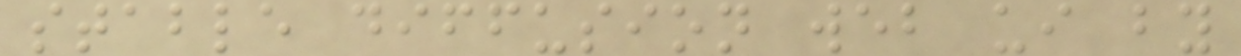stable diffusion web ui by
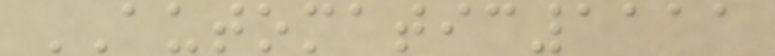AUTOMATIC1111
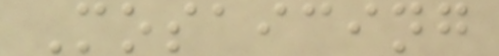Mosaicing
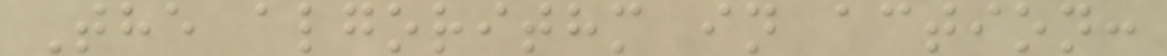The algorithm in action:
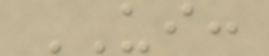UI:
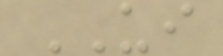UI
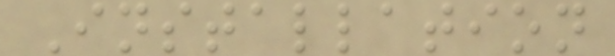Installation
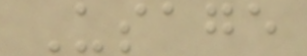Usage
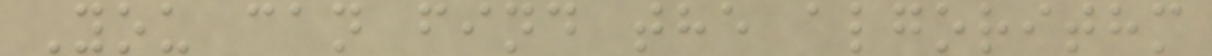You can find the algorithm
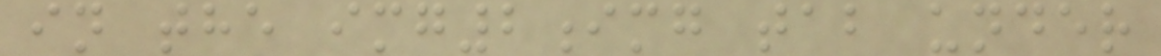in the img2img tab under
